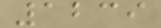1239
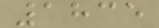1835
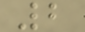2
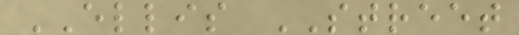ELLIS STREET
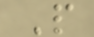P
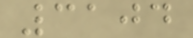3104
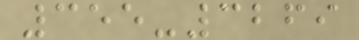355-3269
